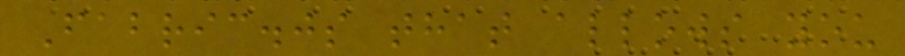Fabric.js that allows you
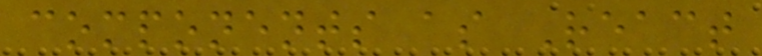components as React
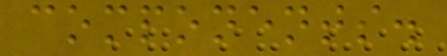components.
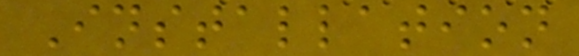Installation
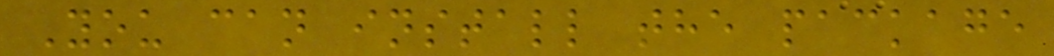You can install the package
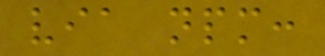via npm:
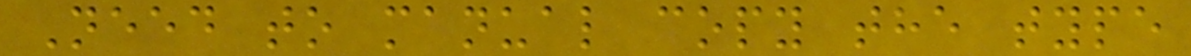Need to manual copy the type
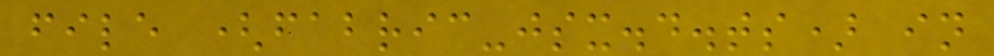file (fabric-jsx.d.ts) in
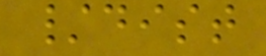/dist
